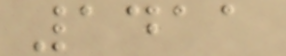1411
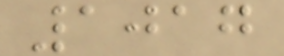1017
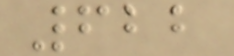622
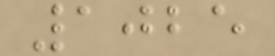1025
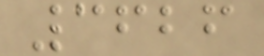3626
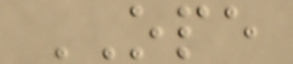OPE
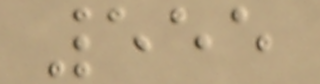555
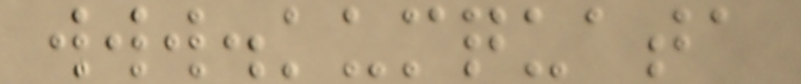www.kumquata
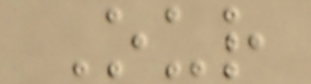Our
